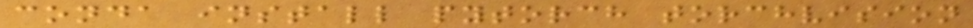conda install pytorch torchvision
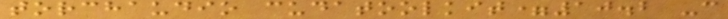torchaudio cudatoolkit=10.2 -c
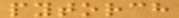pytorch
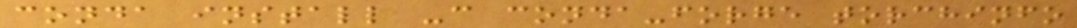conda install -c conda-forge torchinfo
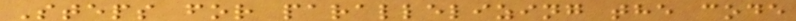Steps for parallelizing the code
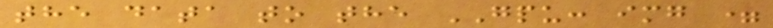the data to the GPU: img =
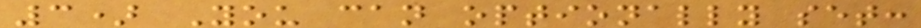3) You can optionally set:
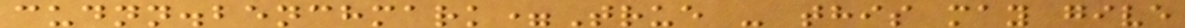cudnn.benchmark=True - this may give
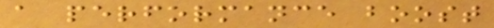a performance boost
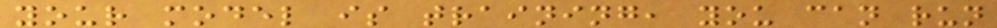your model is training, you can run
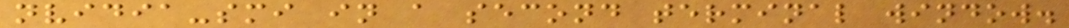nvidia-smi in a second terminal window.
